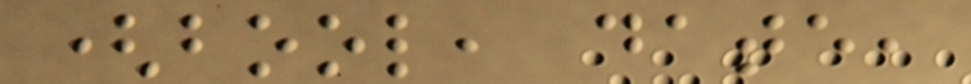(bool, date,
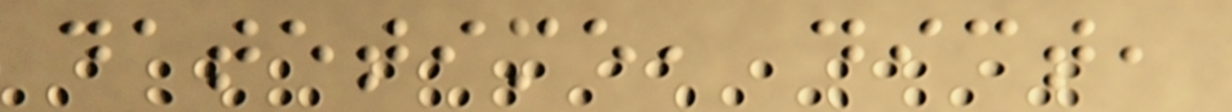datetime, dict,
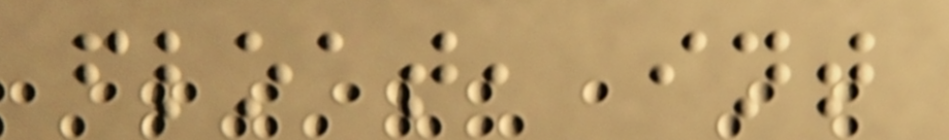float, int
